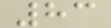83
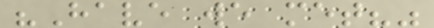"Have we met?"
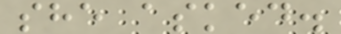she asked.
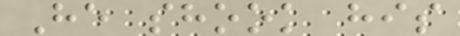He shook his
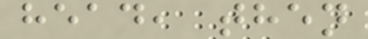head, then
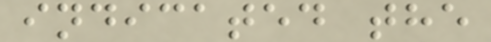indicated the
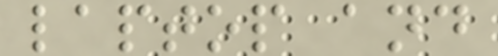laptop and
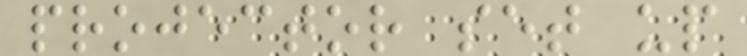projector set up
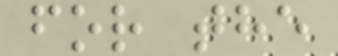for the
